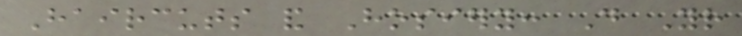Haircuts and Hosiery: Do Your
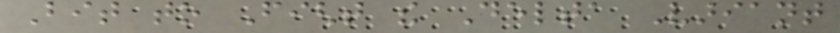Bit to Fight the Delta Variant
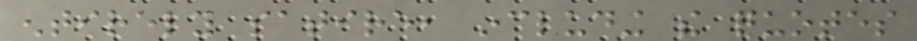entirely satire, including the quotes
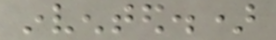invented.)
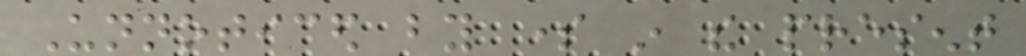Unnoticed by some in the present
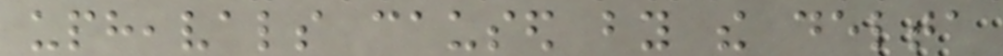upheavals caused by the delta
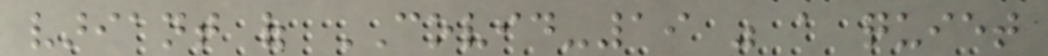variant of COVID-19 was a quiet
